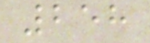258
